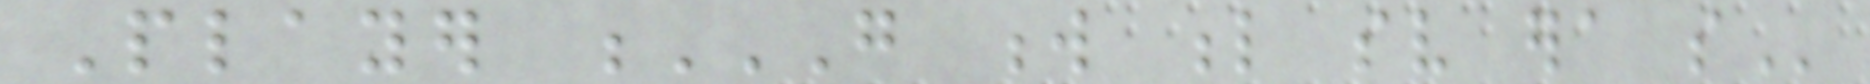Player G W L SV ERA SO
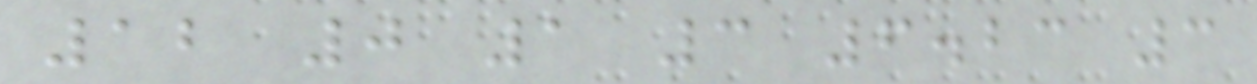12 0 1 3 6.23 3
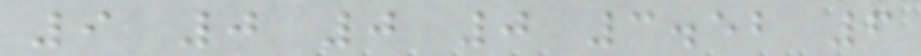9 0 0 0 3.52 6
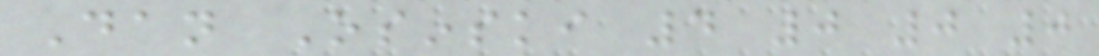Dan Osinski 4 0 0 0
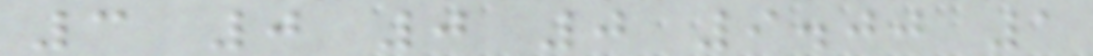3 0 0 0 9.00 1
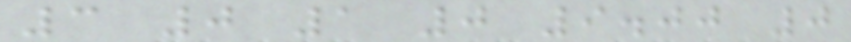3 0 1 0 9.00 0
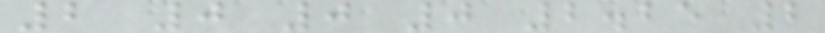2 0 0 0 2.25 2
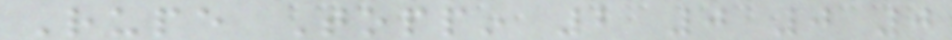Rupe Toppin 2 0 0 0
